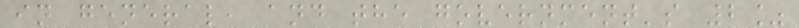in general, and the government's 2%
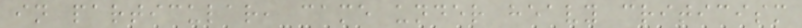in particular, came under heavy criticism
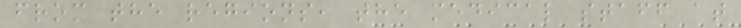from the regions, the medical staff at
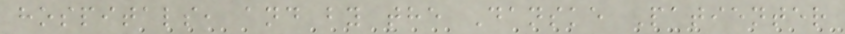hospitals, and by the Danske Patienter
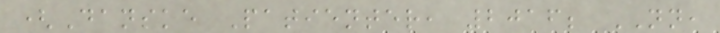(Danske Patienter, 2016; NN,
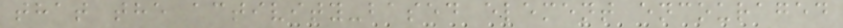that the activity-based element encouraged
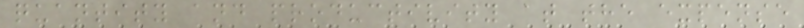quantity and productivity at the expense
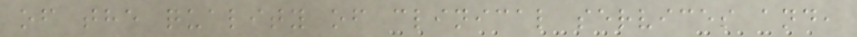of the quality of clinical services and,
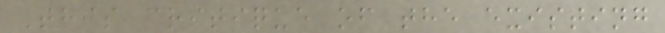This critique of the existing
